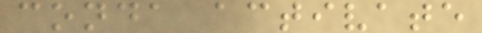conda activate
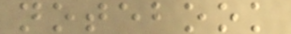notebook
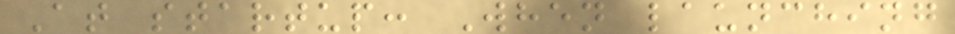At startup: When launching
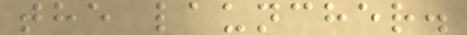the launcher.
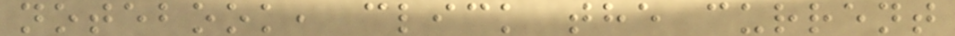notebook, click the current
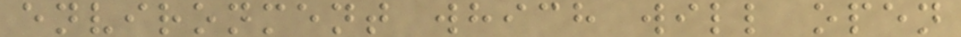environment which will open
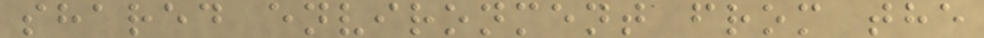shared environment from the
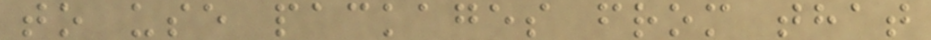to use packages from that
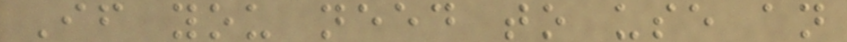If you need to use an
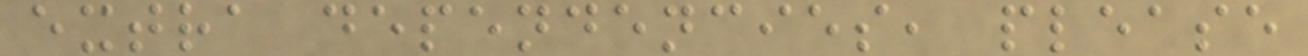extra dependencies, please
